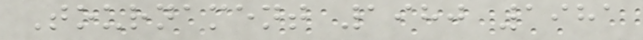Tournament 1980 1981
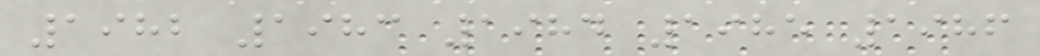1982 1983 1984 1985 1986
